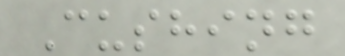Cushing
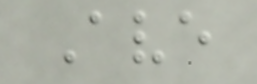Ave
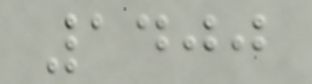1400
